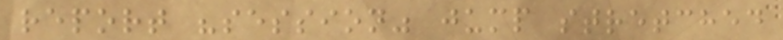report "session" jump stretched
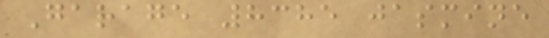Garage 8385 jasmine
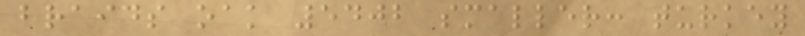braids oak 5402 smaller: turkey
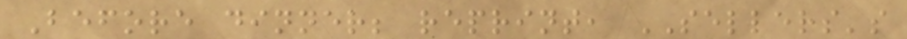Before dinner; reprint, SELLERS's
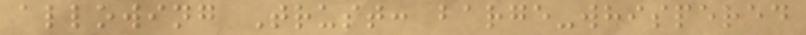allowing Trust: barge-whispered
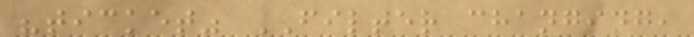"ticket" FILTER changing,
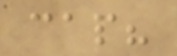cap?
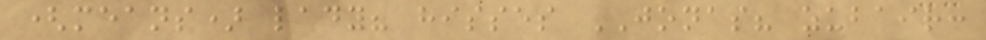(means) lady? hisses JONAS? zubair:
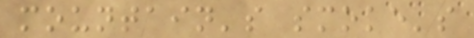mountain's smoke's
